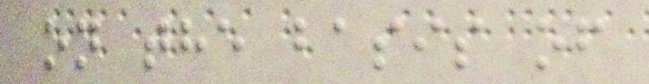on the basis of
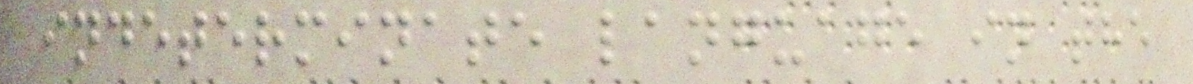indeterminate language in the
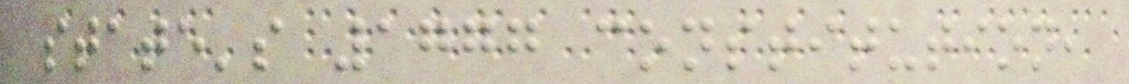state's 1777 constitution,
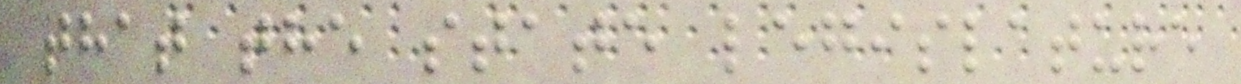that the state legislature
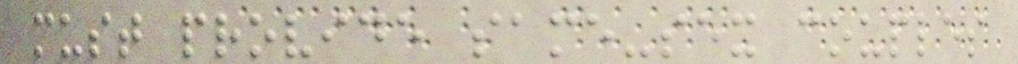must provide same-sex couples
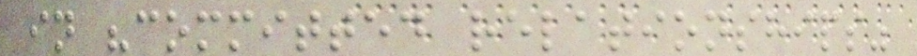in "committed relationships"
